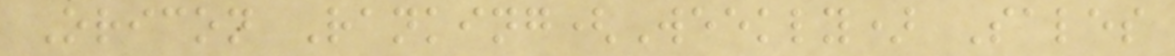Oricon Ranking(Weekly) Sales
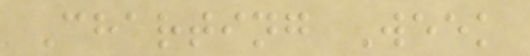Charting Week
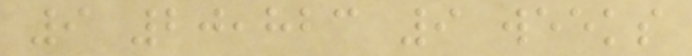9 20,823 9 weeks
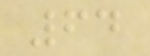64
